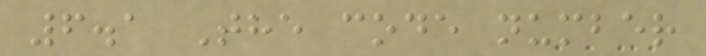6.1 The code number
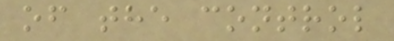of the control
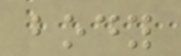body
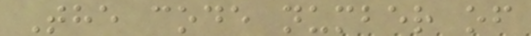The code number of
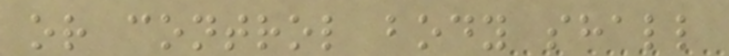or control body shall
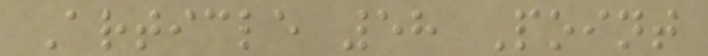Article 58 Point
